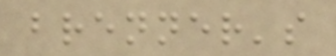brenner's
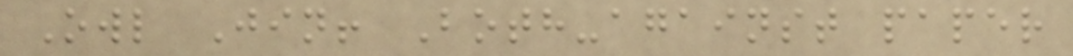Owl Jin! Both-against paper
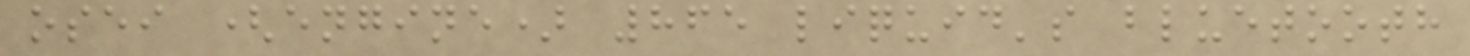osei (engine) 865 liquid's bluetooth
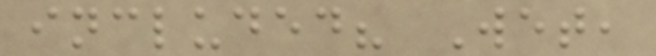included? Wet,
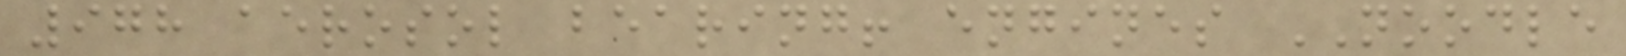978 aerosol bearing! engines NOODLE
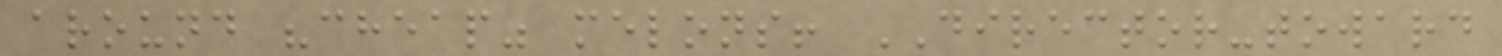around "cheap" melons! DIRECTOR-toward
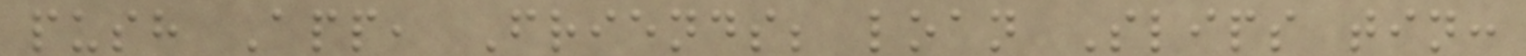push App, Friends; loan Slips tin:
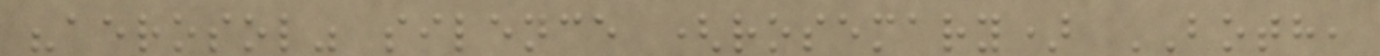"aerosol" silence (rosemary) BOTH,
